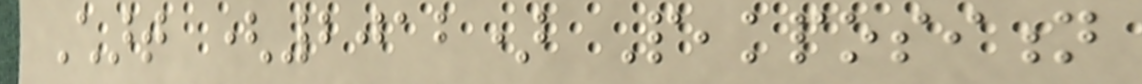Chart (2012) Peakposition
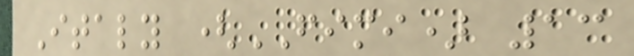Italy (FIMI) 13
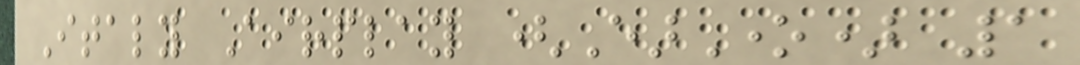Italy Airplay (EarOne) 1
